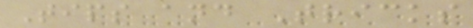Tips and Tricks
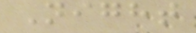Night
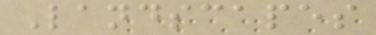Landscapes
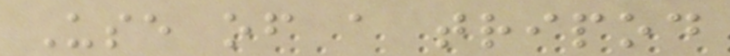Use of a tripod
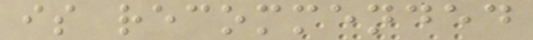is recommended
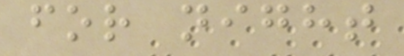for night
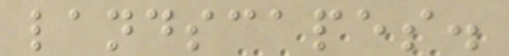landscapes.
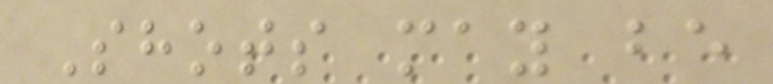Shots may be
